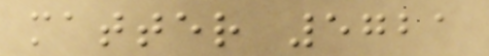matter 5721
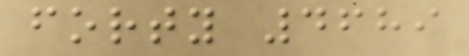forty 4689
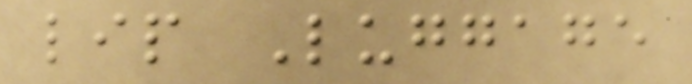lip Luggage
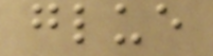glue
